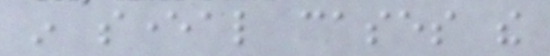in several cases the
